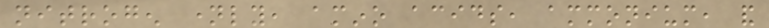nitrogen namely, amino acids, ammonium, and
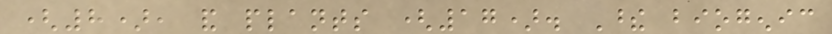(8), and plants (17). These biogenic
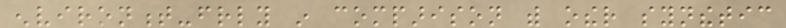environment-friendly in comparison with other synthetic
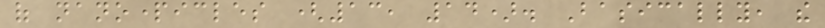of nanoparticles (13, 14). Basically, the
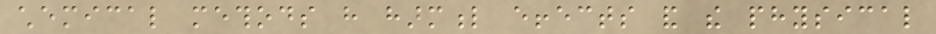chemical methods have harmful effects and the physical
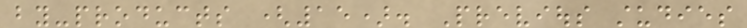by-products (15). Previous studies
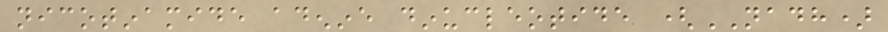nicotinamide adenine dinucleotide (NADH)
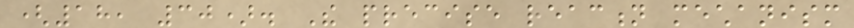(18, 30). The precise reaction mechanism
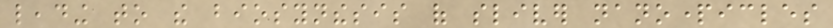leading to the biosynthesis of sliver nanoparticles
